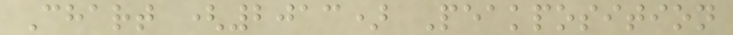Chart (2013) Peakposition
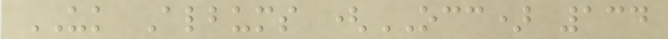UK Albums (OCC) 134
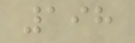198
